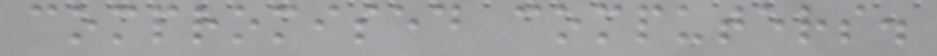compromised computers.
